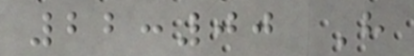22:00 H
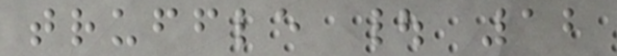truffle | 12
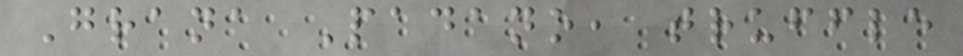Grana Padano, truffle
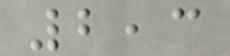2,3
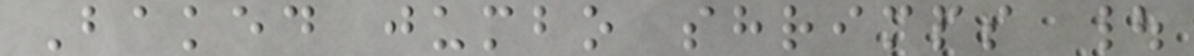Baked jumbo shrimps |
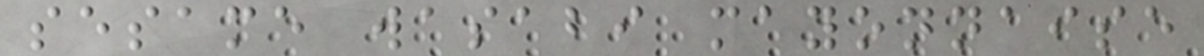sesame wasabi mayonnaise
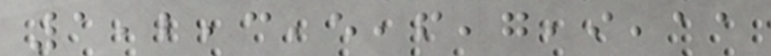1,2,3,5,6,7,9,11
